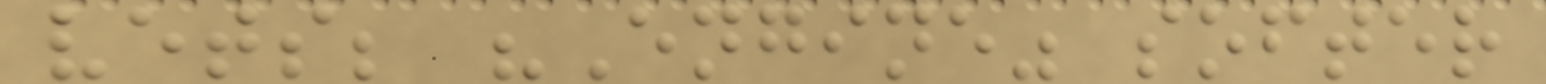vets; "Engine" softer
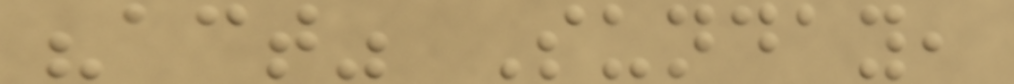"act" Sunday,
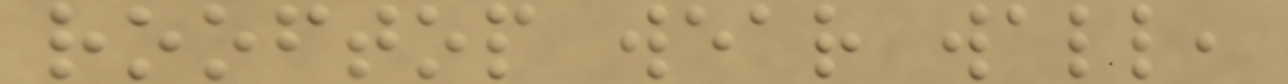rooftop wear wall,
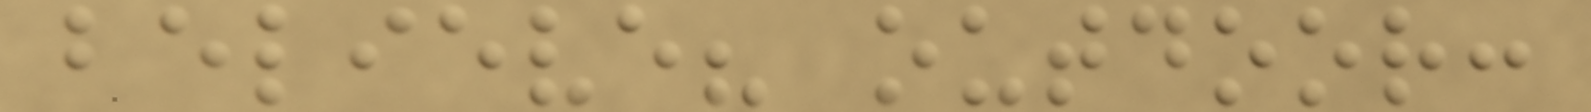believe? outdoor:
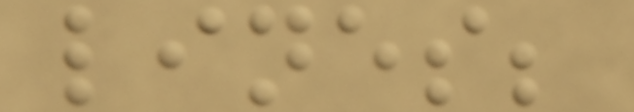lines;
